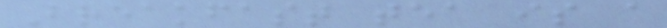Breakfast tea is a
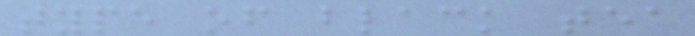type of black tea
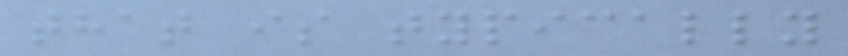that is typically
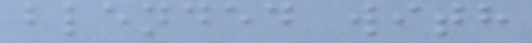blended with
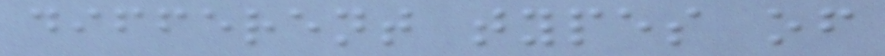different types of
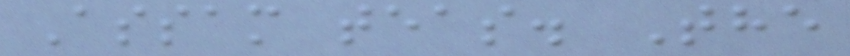Assam teas. The
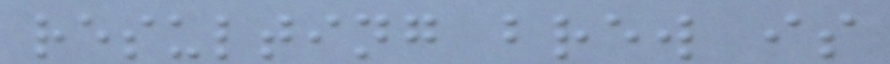resulting brew is
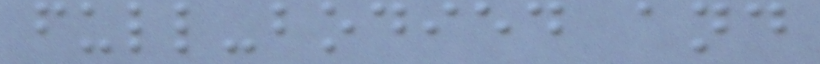full-bodied and
